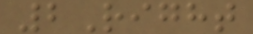2Right
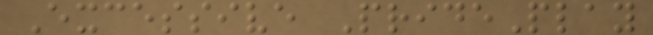Excessive PridePlay
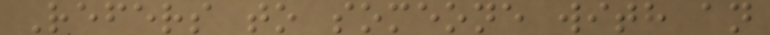Refers to someone with an
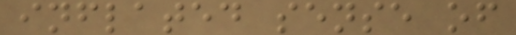inflated sense of
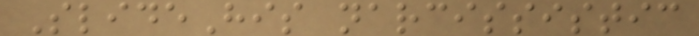SlideHis narcissistic
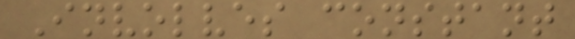Involves constant
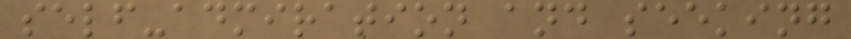self-admiration and seeking
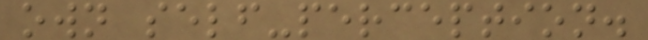own self-perception.
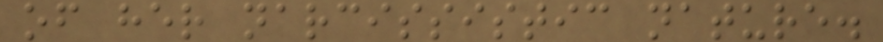of her narcissistic nature.
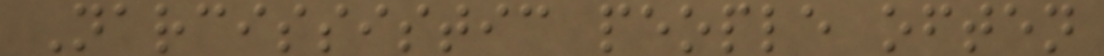Narcissistic people often
